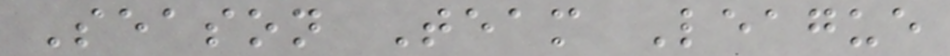Season Team League
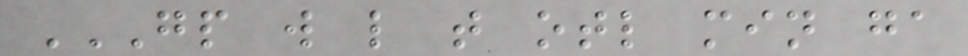GP W L T OTL MIN GA
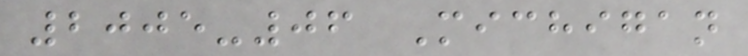2005-06 Michigan
